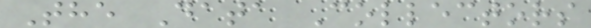The Data Collectors
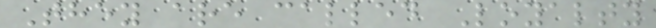They are called Loyalty
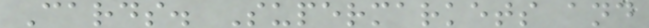Cards. Supermarkets and
